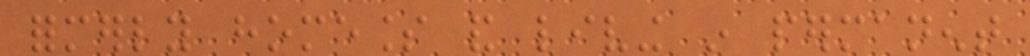formerly homeless and living in permanent
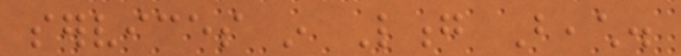services in Long Beach.
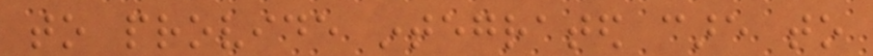to provide integrated care to
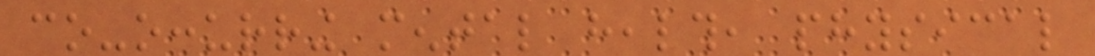co-occurring mental health, physical
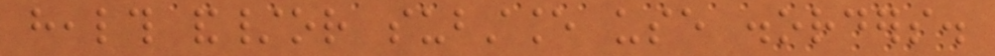health and/or substance use disorders.
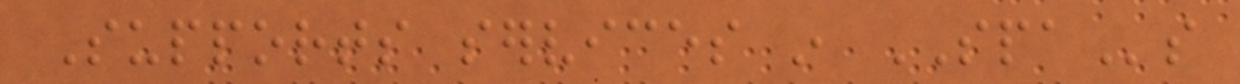Supports services in SPAs
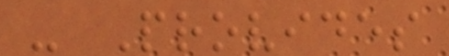- Provides
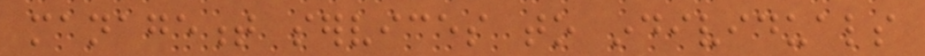management services to individuals
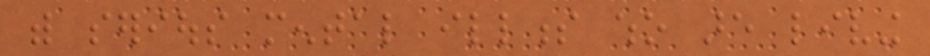with serious mental illness who are living
